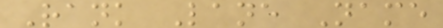Rank Lane Name
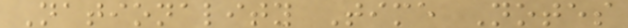Nationality Time Notes
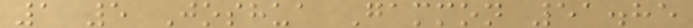1 5 Joshua Gammon 51.85
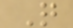Q
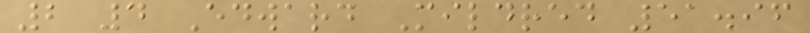2 4 Edward Mildred 51.96
